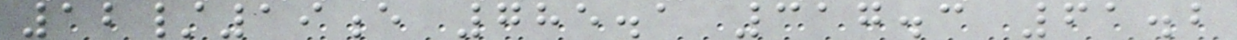12/19e 785.1 317.3 61.2
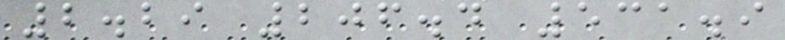2.29 206.4 531.9
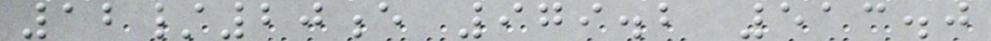12/20e 979.2 513.0
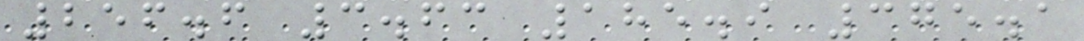256.6 3.63 185.9 375.1
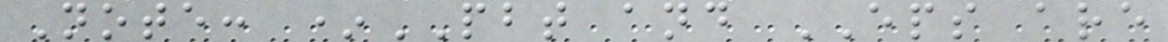Note: *PBT and EPS are
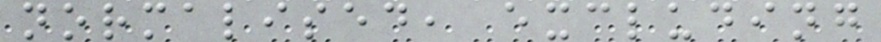normalised, excluding
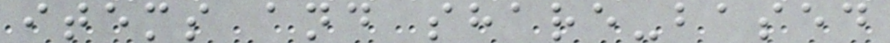items and share-based
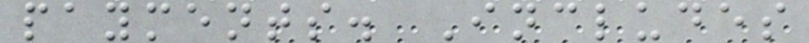payments. Includes
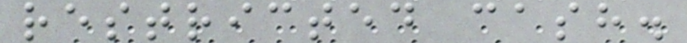restricted cash.
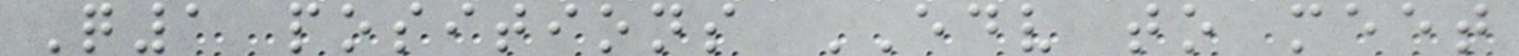Q1 positions EDV to meet
